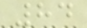84
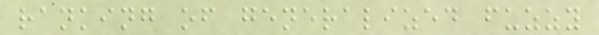ranking of generalized fuzzy
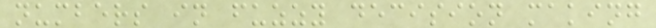numbers in fuzzy decision making
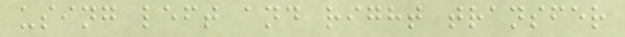using left and right transfer
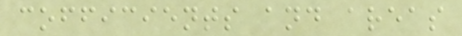cofficients and areas
